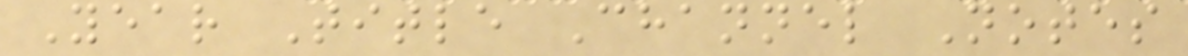Year Title Channel Notes
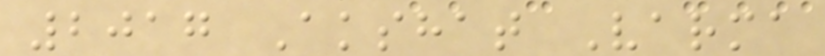2017 Akshat Varma
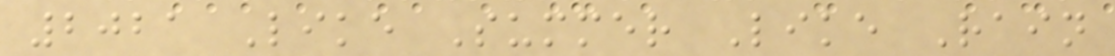2021 Like Summer Like Rain
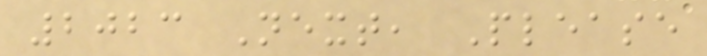2023 Next, Please
